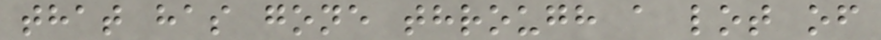that has gone through a lot of
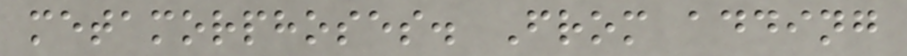metamorphoses. From adding
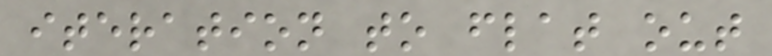iteration to flat out
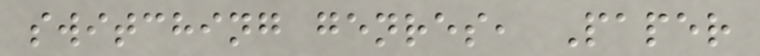switching genres, Paper
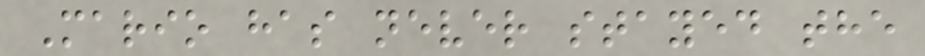Mario has never stayed the
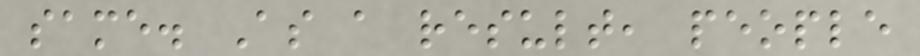same. As a result, people
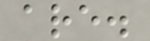are.
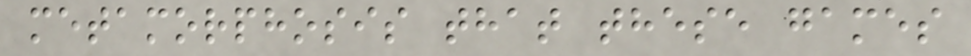metamorphosis that these games
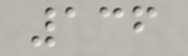136
